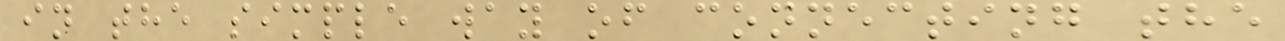in the simple way of connecting the
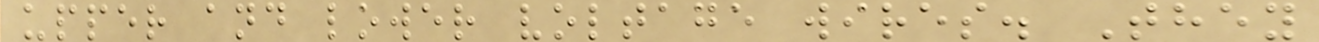upper and lower voltage wires. They
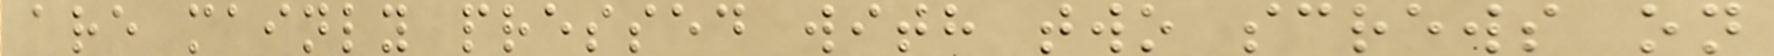are mainly pressed with two screws on
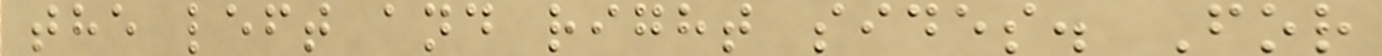the left and right sides. For
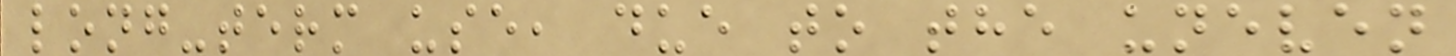long-term use, due to the uneven
